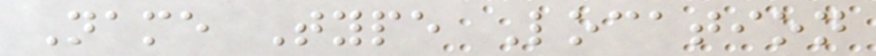Name Type Location
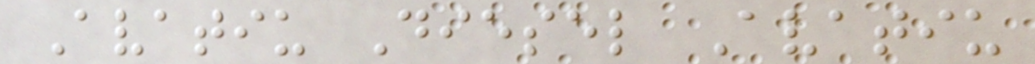Avatiu Diesel Avatiu
